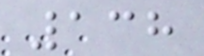138
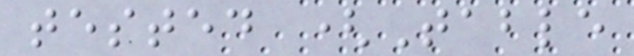tested (Table
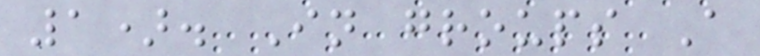1). In groups A
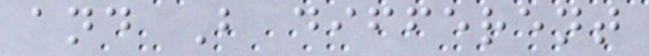and B different
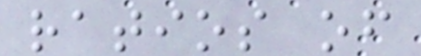ratios of
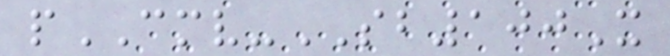pCMV-SB100X
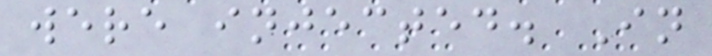were injected. In
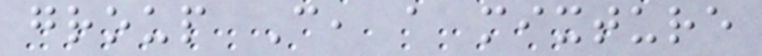group C, a mixture
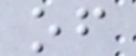of
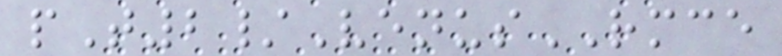pT2/VenusRMCE
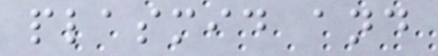plasmid and
